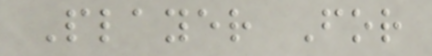Player For
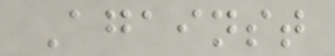Against
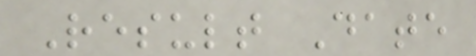Result Date
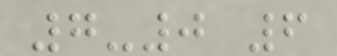7-0 6
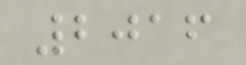2016
